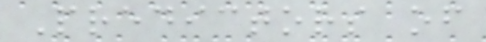Predictors of
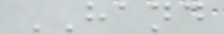HAND
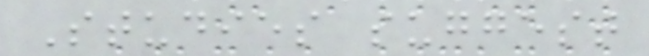Studies suggest
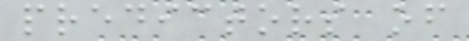predictors of
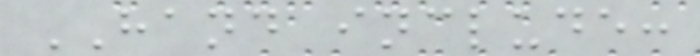HAND include:
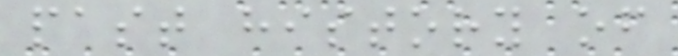past history of
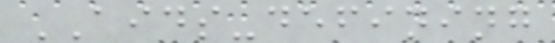AIDS-defining
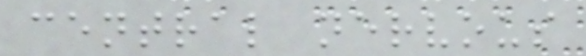central nervous
